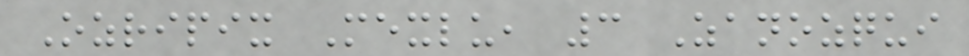Ozripix Mexlu, 3 Zanozqui
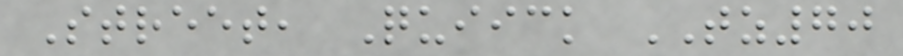Street, Quiick TZ70
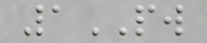1PW
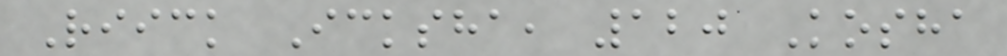Riick Icksha, 120 Kosha
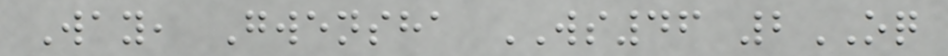Way, Gwensha WS46 2OQ
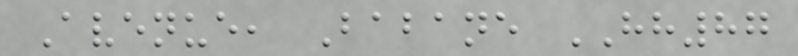Avenue, Babane HH87
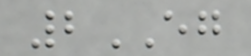2EG
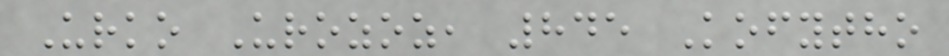Urko Urozoz, 845 Kofytho
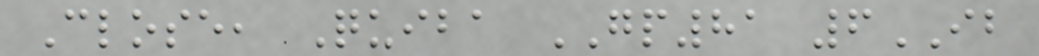Close, Quiba GP81 6IB
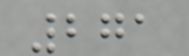271
